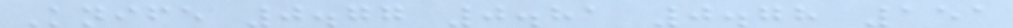Knife 0.77 0.81 0.78 151
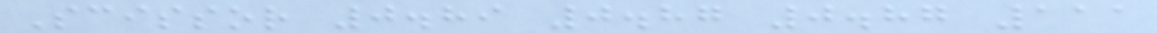Scissor 0.89 0.87 0.87 111
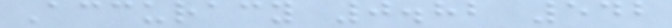Accuracy 0.82 542
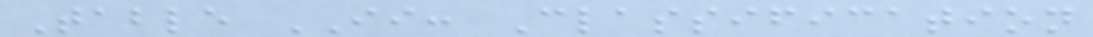Table II: Classification
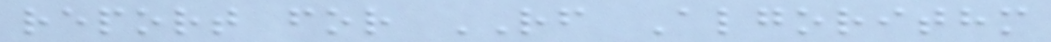report for RF Algorithm
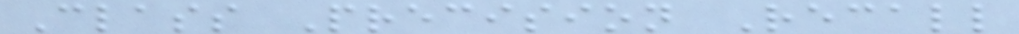Class Precision Recall
